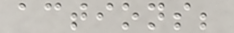actions;
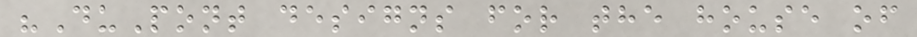"DuPont designs for the house of
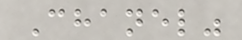Chanel"
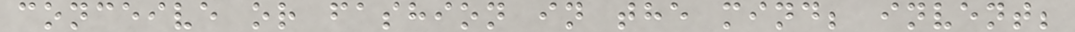conceive or fashion in the mind; invent;
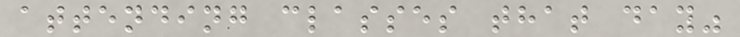attending classes that day"
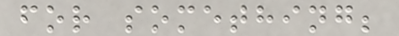for something;
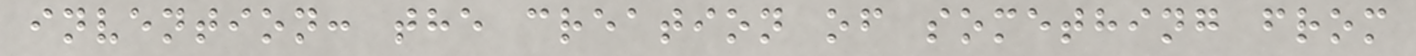invention: the creation of something from
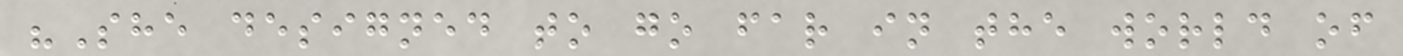"She designed to go far in the world of
